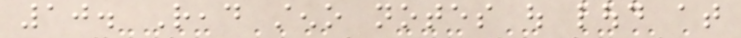10. Read steno notes out loud at
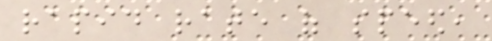rapid rate of speed,
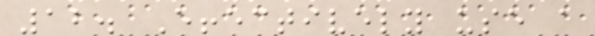12. Effectively use a
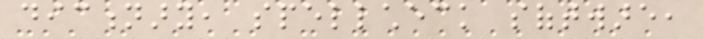dictionary, spellcheck software,
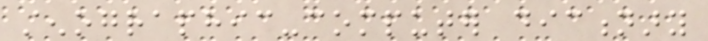stenographic-computer dictionary
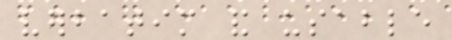verbatim and usable
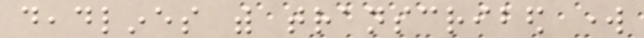deadlines with transcribed work
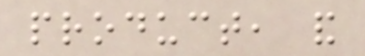product, and
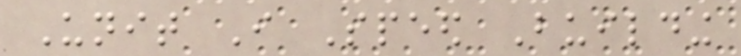Unit I Speed Building
